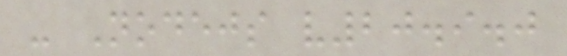- Nodejs v20.9.0
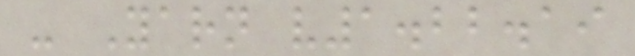- Yarn v1.22.19
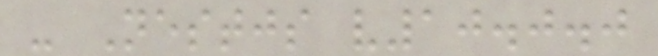- Nestjs v10.0.0
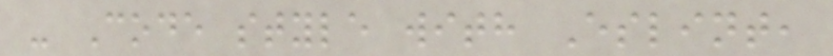- Code style with Eslint,
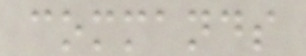commands
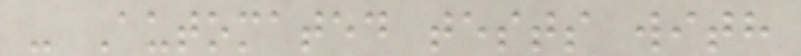- Automated tests with
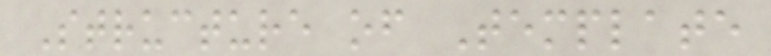Structure of Template
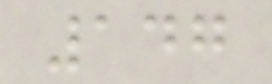147
